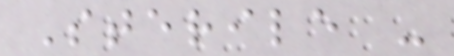Sterile -
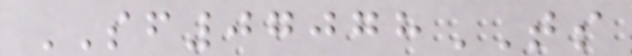SF07078TS
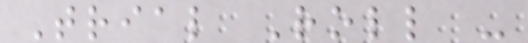Trial Roll -
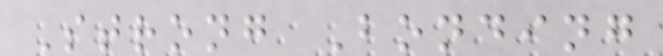Strong Bonding
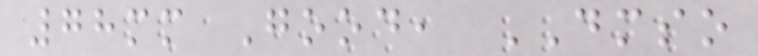78mm Good, DMSO
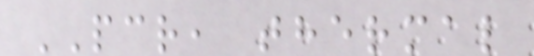PCR, thermal
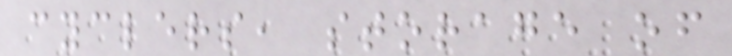cyclers, storage of
